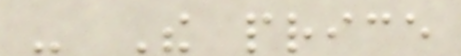- The price
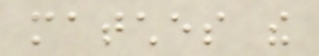matches the
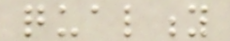quality
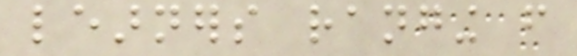learners ranging from
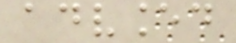advanced
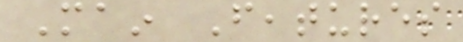Main Features
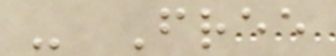- Free
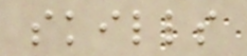skills
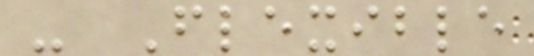- Flexible
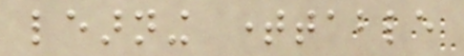learning timetable
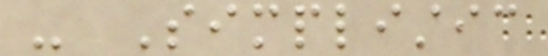- Simplistic
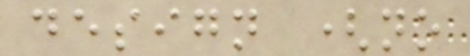design (no
